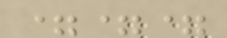===
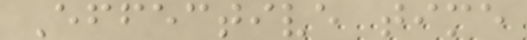Effective time
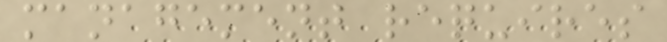management requires
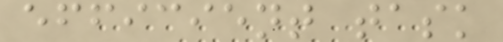efficient task
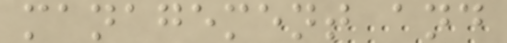management and
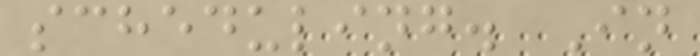scheduling. In
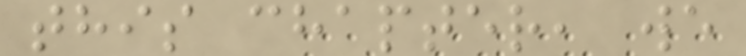this chapter, we
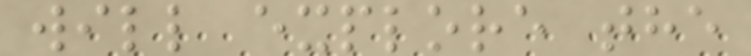will explore the
